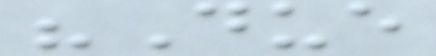"Due
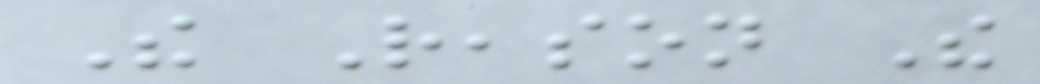The Reason The
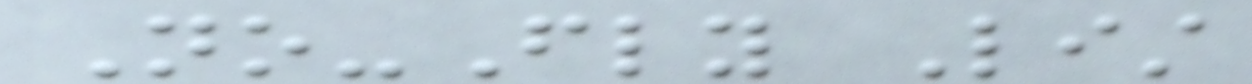No-Fly List
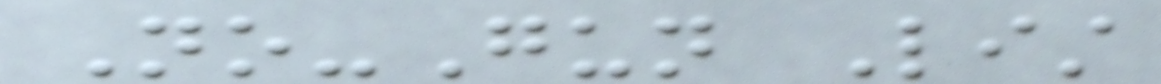No-Gun List
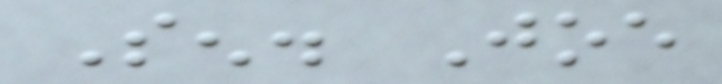Sen. Joe
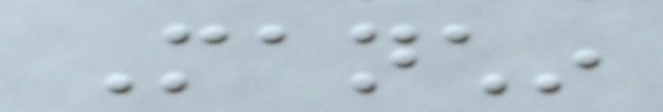Manchin
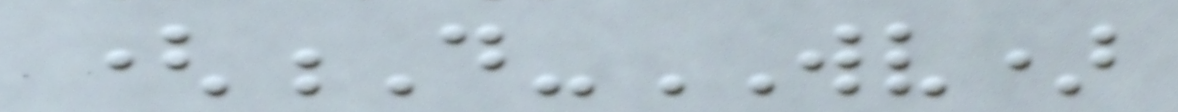(D-WV)
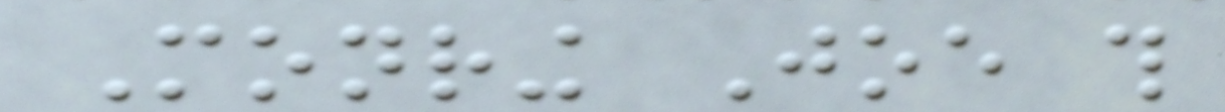Monring Joe this
